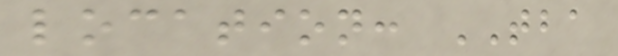location: TBA
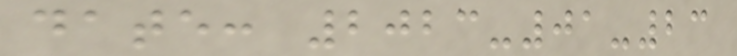date: 2023-01-23
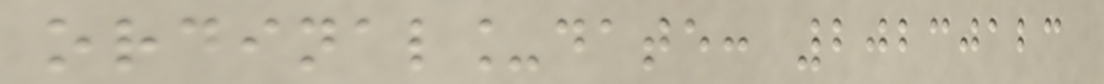ordinal_date: 20230123
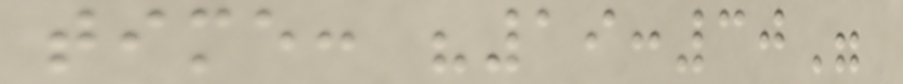time: "19:30"
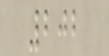202
